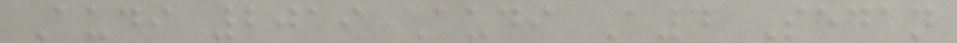Audi 2019 Audi A4 Sedan
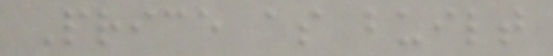Price as built
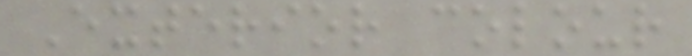Exterior colour
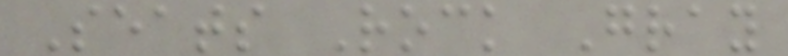Seats Rock Gray
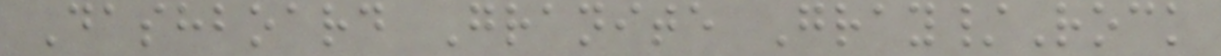Dashboard Granite Gray/Rock
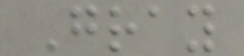Gray
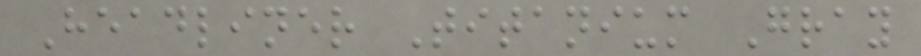Headliner Titanium Gray
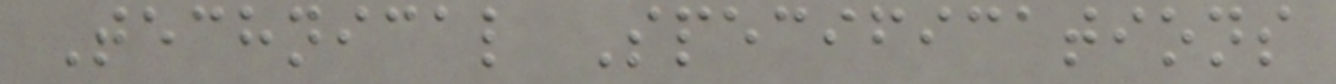Technical Specifications
